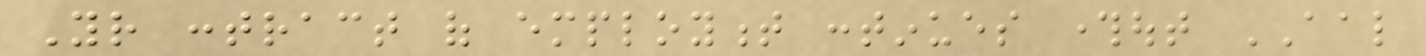Your contract of employment continues throughout AAL
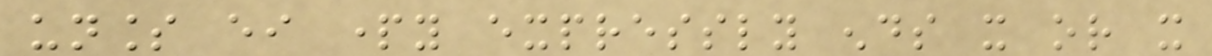unless either party expressly ends it or it
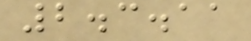2.3.11
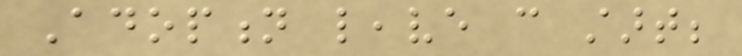Adoption leave can start;
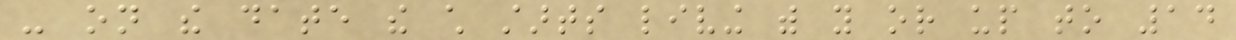- on the date the child starts living with you or up to 14
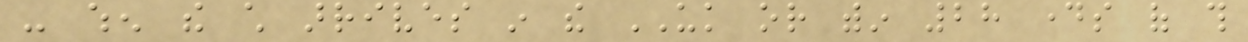- when the child arrives in the UK or within 28 days of this
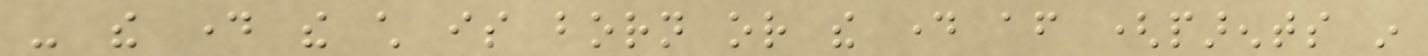- the day the child is born or the day after (parents in
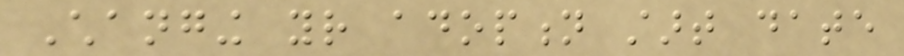Changing your adoption start date
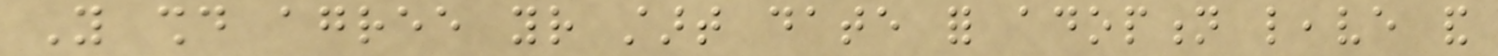You should agree your start date for adoption leave and
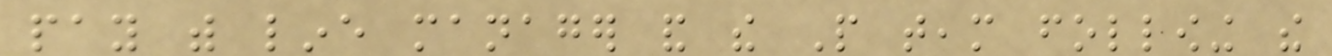pay with line manager and the People team following the
